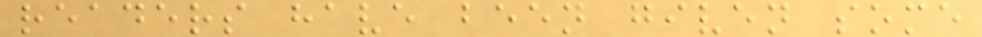readers have been given some
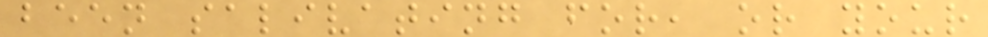been salivating for, or your
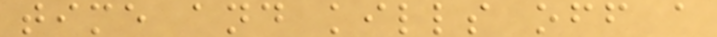time and kills off a
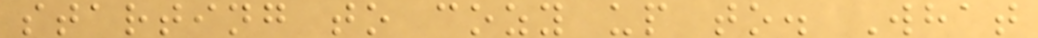starting to cozy up to. What
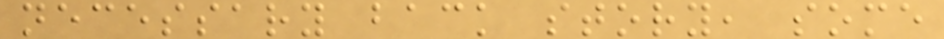necessary back story, some
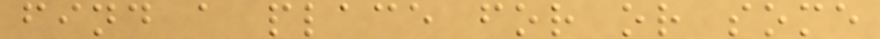find a place for or some
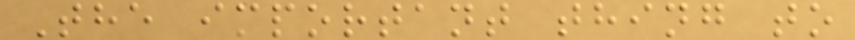The important thing to
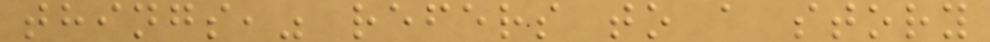things," refers to a story
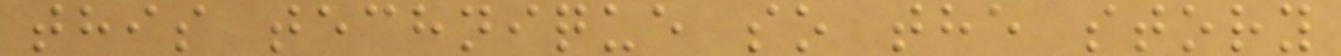this technique so the story
